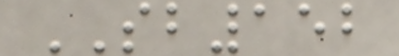SB152
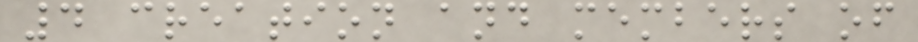4 creation and members of
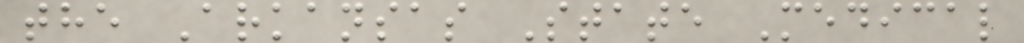the Arkansas State Medical
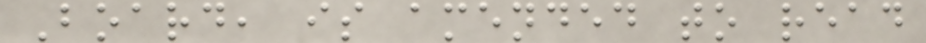Board, is amended to read
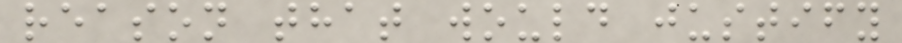reason that would justify
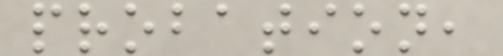probation,
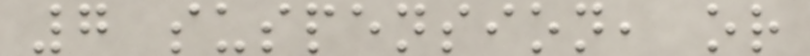7 suspension, or
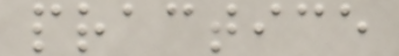practice
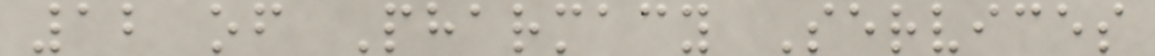12 of Pharmacy Services
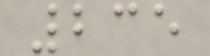235
